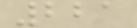221
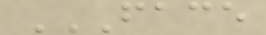FACE
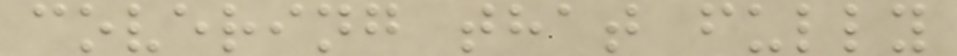covering that fully
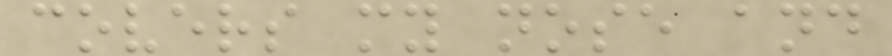covers my nose and
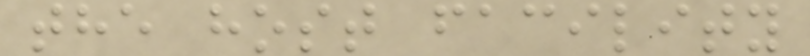the host facility
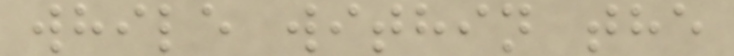while within the
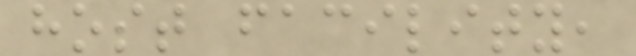host facility,
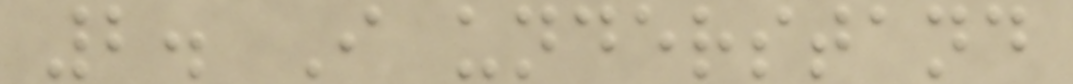2. I understand
